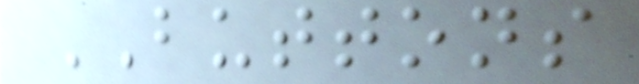BUTTONS
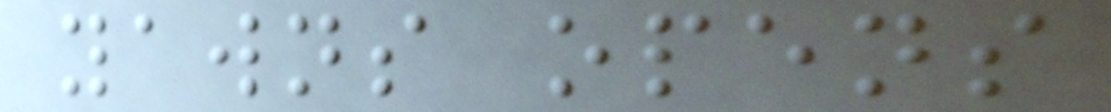yawns opens
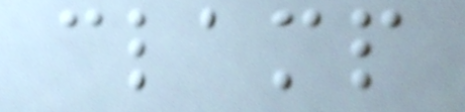clamp
